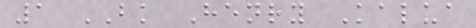1 BK Henry Kalua
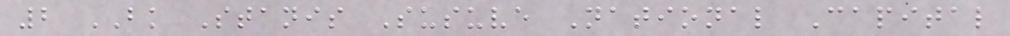2 BK Stanis Susuve National Capital
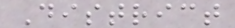District
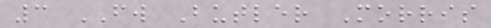3 FW Butler Morris
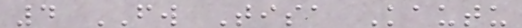4 FW Tisa Kautu
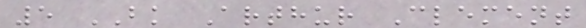5 BK Arthur Clement
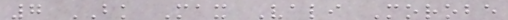7 BK Max Vali Morobe
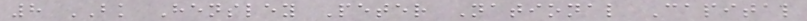8 BK Hensley Peter National Capital
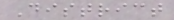District
